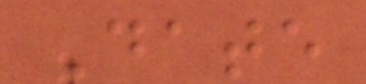Date
